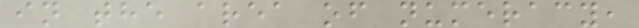in the area of numeracy,
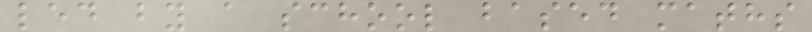led by a school based maths
